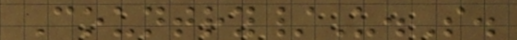Country/U.S.
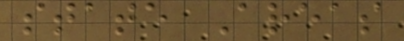state Areas
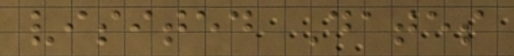visited Dates
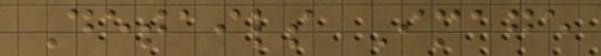Details Image
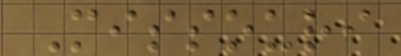Missouri
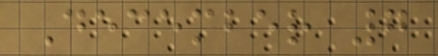December 7
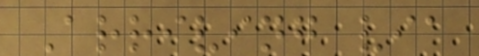Arriving via
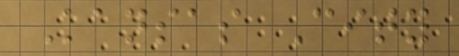Kansas City
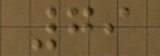79
